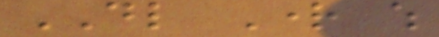DL Right which
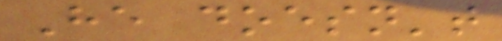He doesn't
